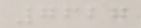7627
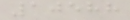10588
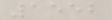1552
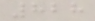828
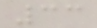33
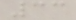33
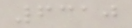6310
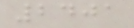2401
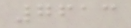7613
